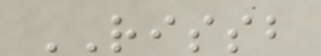RISSB
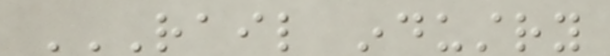RAIL INDUSTRY
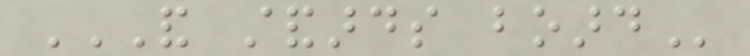AND STANDARDS BOARD
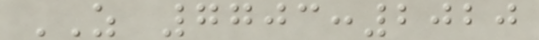AS 7703:2020
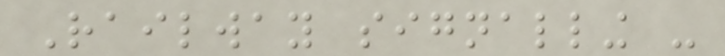Railway signalling -
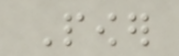Power
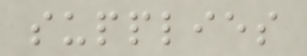supplies
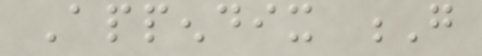Appendix G
